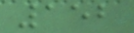152
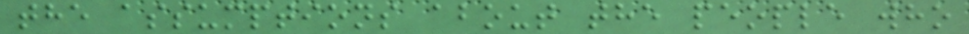the assumptions about the people who
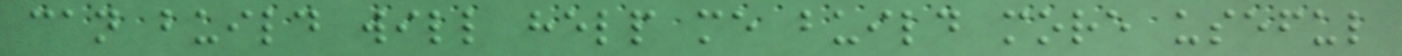can build will help me build more useful
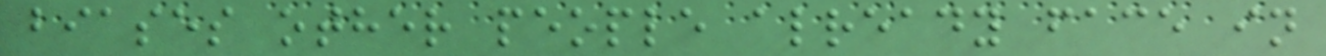biases other people already face in
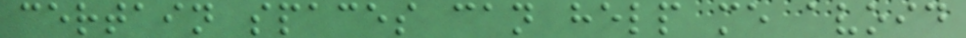certain spaces can help me avoid
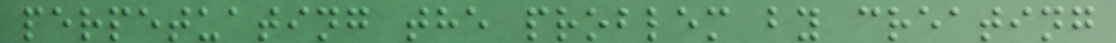perpetuating the problem by creating
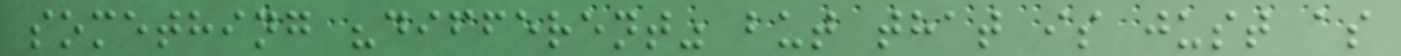something "different" but that is just as
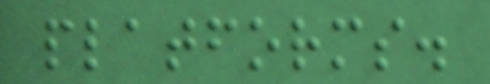platforms.
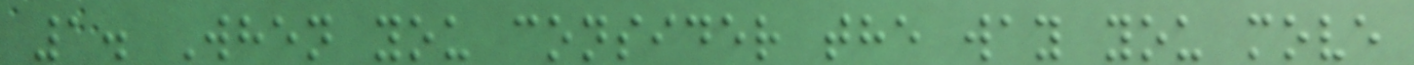1. When you consider the way you move
